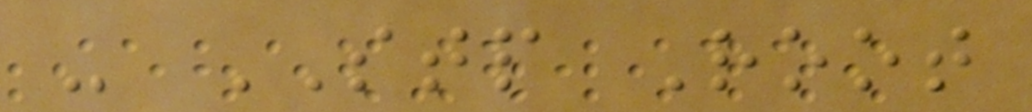- STP Root
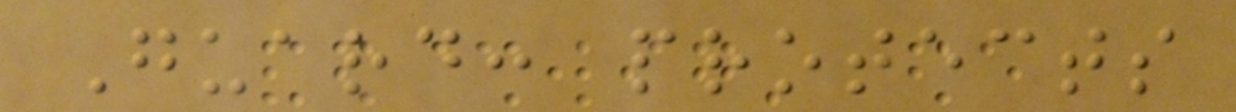Guard: protects
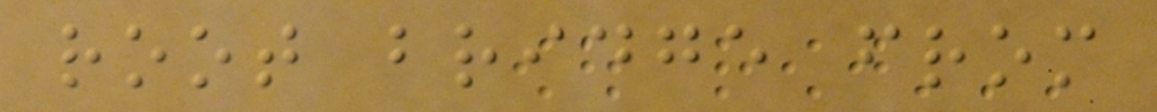root bridge from
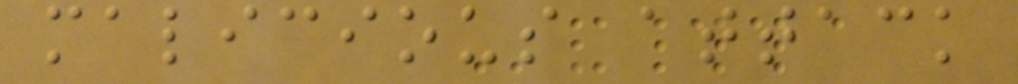malicious attack
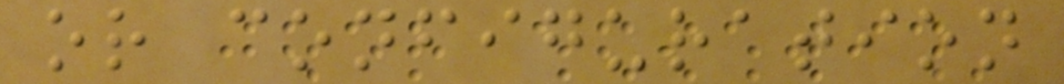or configuration
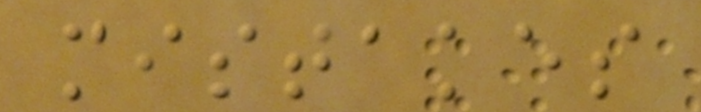mistakes
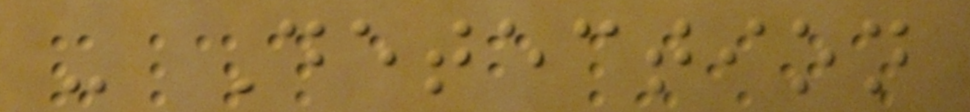- Detection
